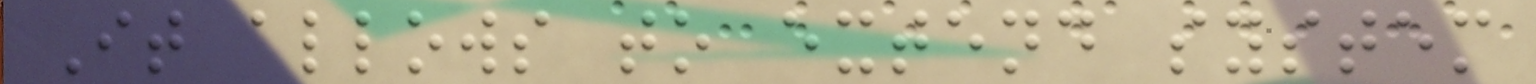It allows to extend system
